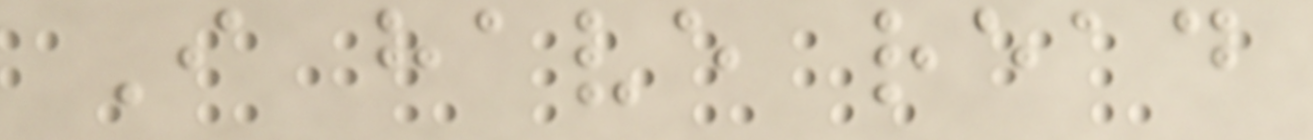I have read
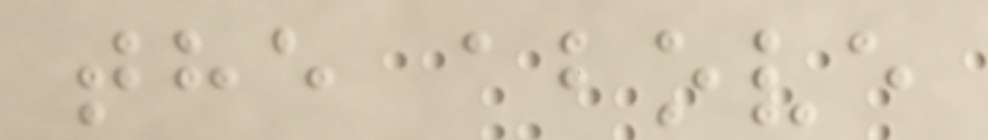the above
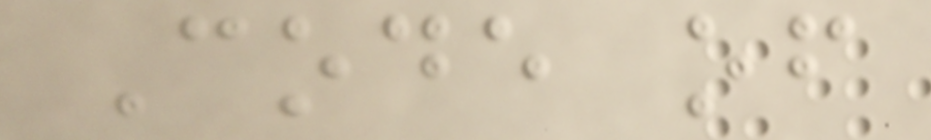Code of
